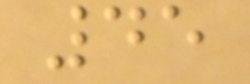45
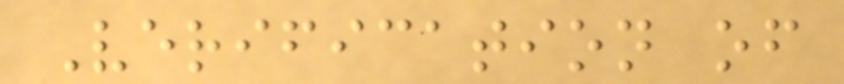Verification of
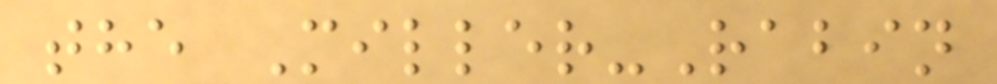the Miller-Rabin
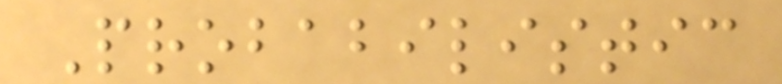Probabilistic
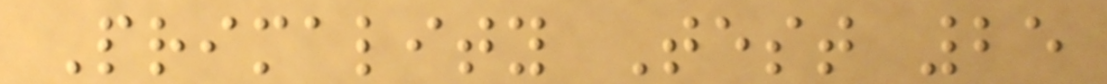Primality Test 25
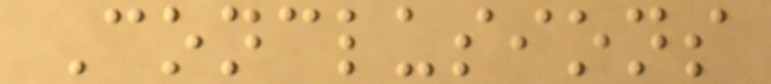Conclusions
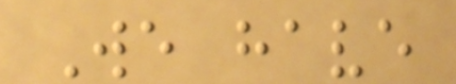We have
